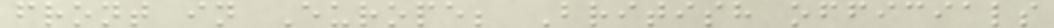front in Europe; British officials
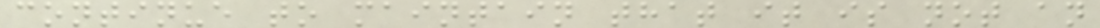continue to maintain that it is not an
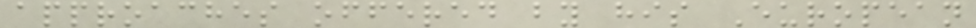approaches offered by his European
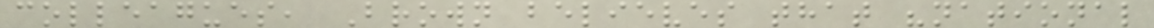colleagues, Brown believes that "national
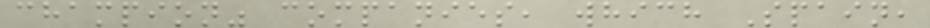champion" companies, which Spain,
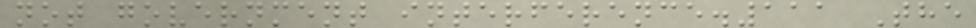not government interference.111 The
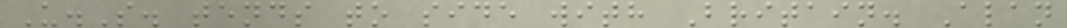U.S. tends to side with Britain. Alan
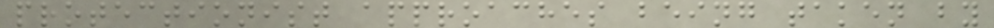protectionist approaches being taken by
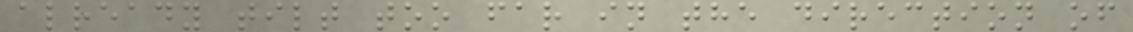already tilt too far in the direction of
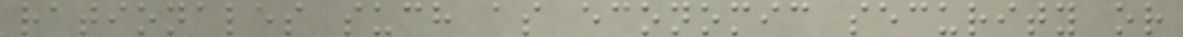rationales such as economic security or
